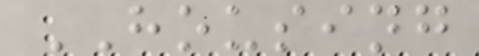HOUSING
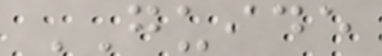GUIDE
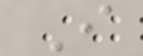I
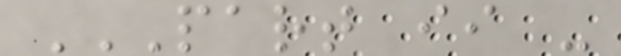PART II -
